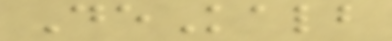DeKalb
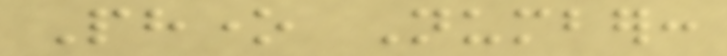Phone Number:
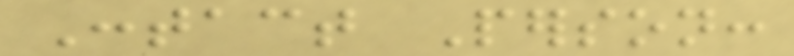Contact Person:
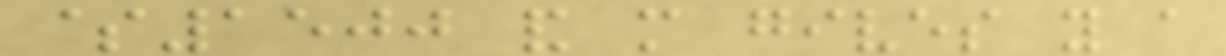$1500 and more gives you a
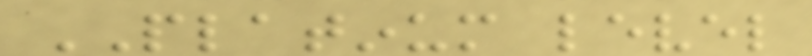PLATINUM level
